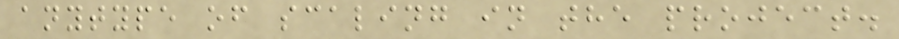anytype of scaling in the project.
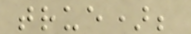true);
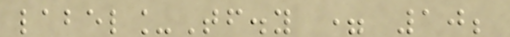label_Tf.y = 10;
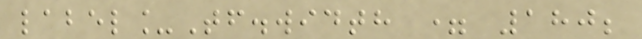label_Tf.width = 180;
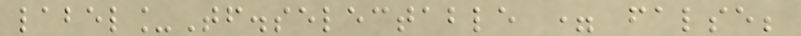label_Tf.selectable = false;
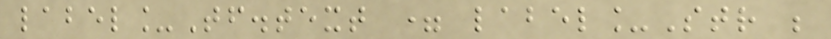label_Tf.text = label_Str ;
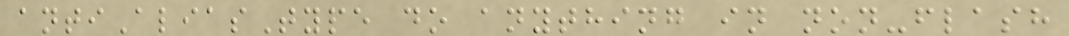antiAliasType do anything in non-flash
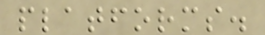platforms.
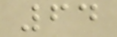64
